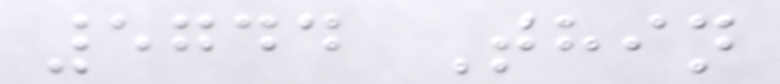5744 Thin
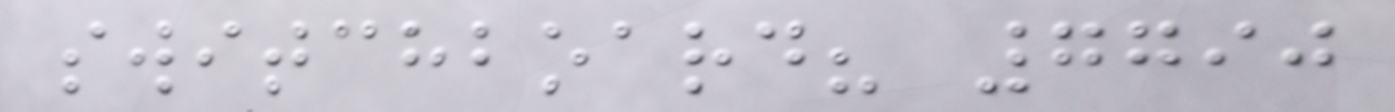switchboard? 7790
